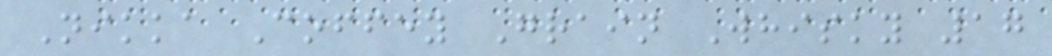Nikka Coffey Grain Whisky 17
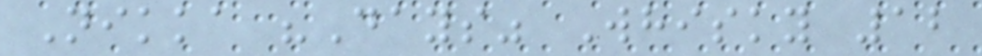Nikka "Days" Whisky 12
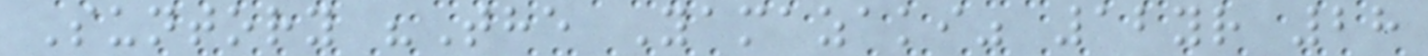Suntory "The Yamazaki" 12yr 28
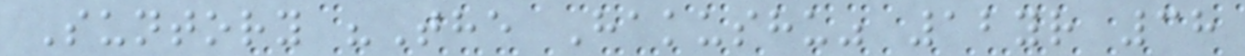Suntory "The Hakushu" 12yr 38
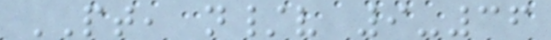PT, n/v 9-36
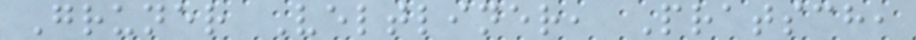Gruner Veltliner, Pratsch,
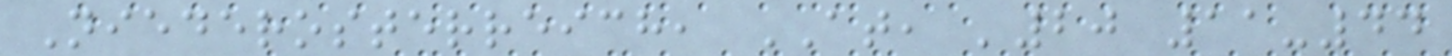Niederosterreich, AT, '20 11-44
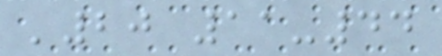'20 11-44
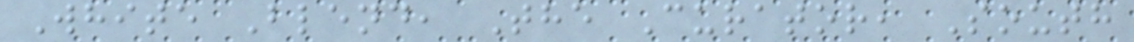White Blend, The Curator, South
